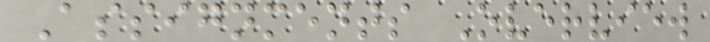Assignments Overview
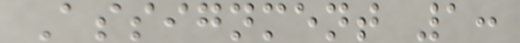Assignment 1:
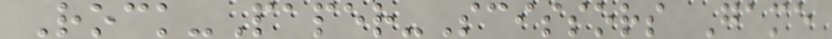Rock-Paper-Scissors Game
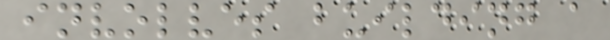involves building a
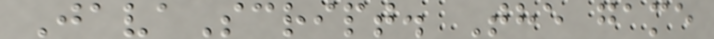JavaScript. The game
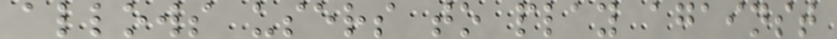allows users to play against
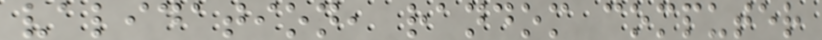validation, random computer
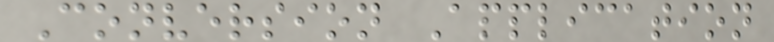Conversion Application
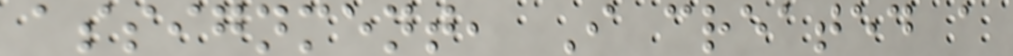assignment, I created a
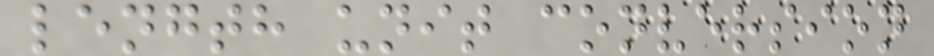length unit conversion
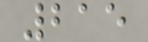215
